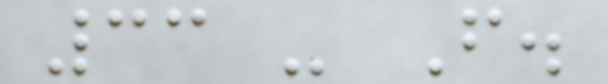33 - F.
